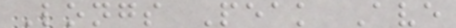Longs Peak Ave
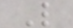L
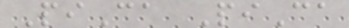PiCa PiCa
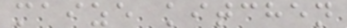maize kitchen
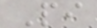Pi
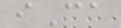iCa
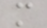m
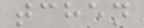tchen
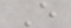E
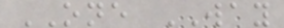ONE WAY
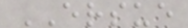ERSUE
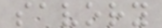savory
